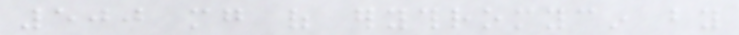500 mg of erythromycin by
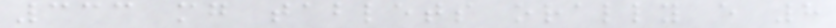333 mg tablets orally every 8
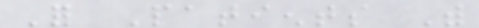For Patients With
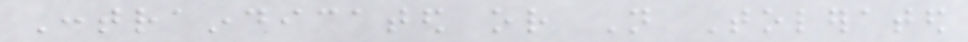Contraindicated or Not Tolerated
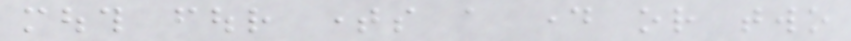mouth four times a day or two
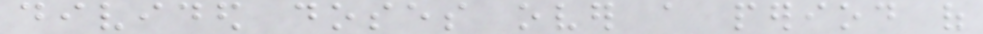divided doses over a period of
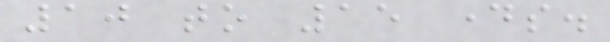10 to 15 days.
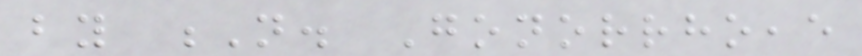by N. Gonorrhoeae
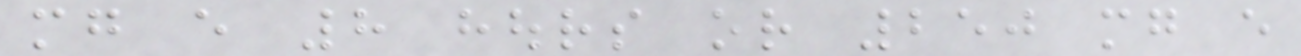mg every 8 hours or 250 mg every
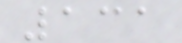131
